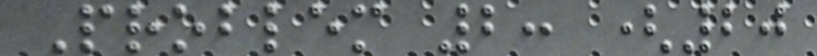Problem 2: (20
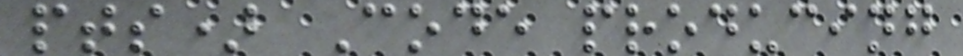pts) Code producing
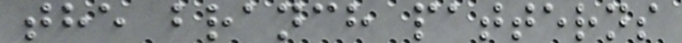the branch patterns
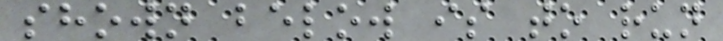shown below is to run
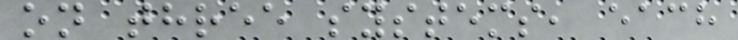on three systems, each
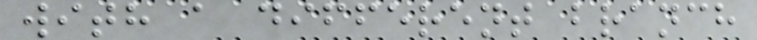with a different branch
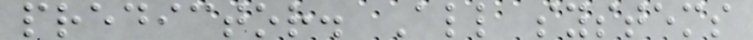predictor. All systems
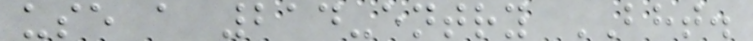use a 214-entry BHT.
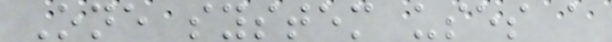One system uses a
